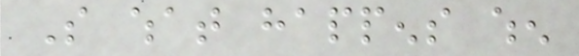So what happens when
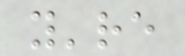you're
